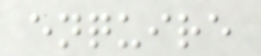enquire
